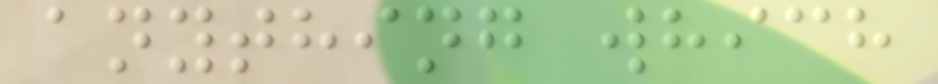anything which
